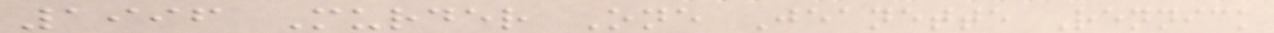1996 Murder One Jeanette Rennick
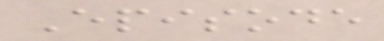Episode
